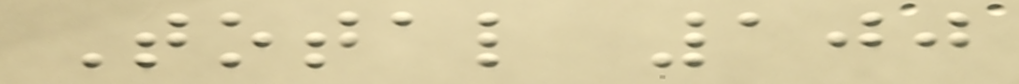Total 100
